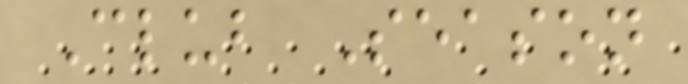Club Season
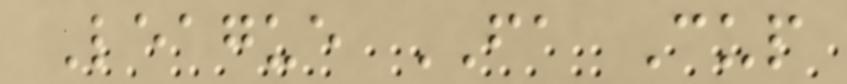League FA Cup
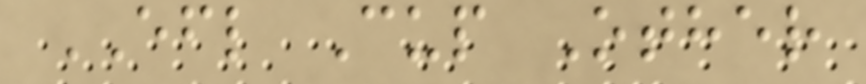EFL Cup Other
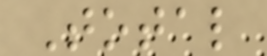Total
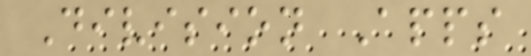Division Apps
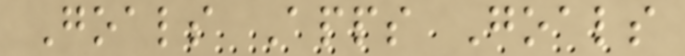Goals Apps Goals
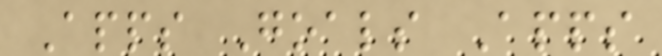Apps Goals Apps
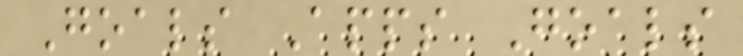Goals Apps Goals
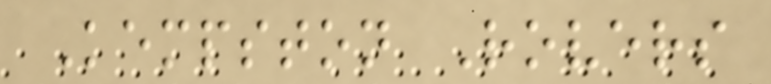Kempston Rovers
